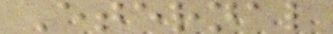Eternal
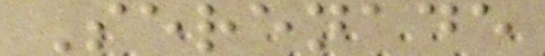Serenade
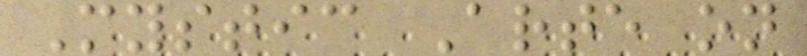Mystic Arte on
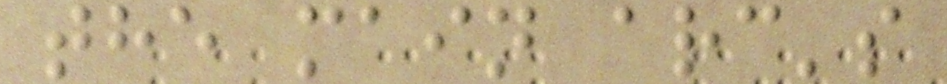the main arc's
